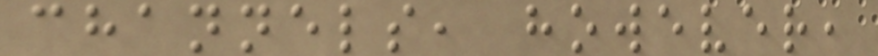channels, however,
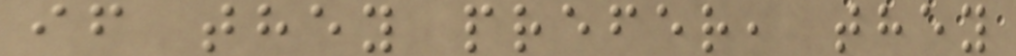if they prefer, they
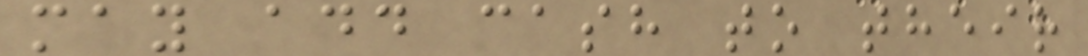may add cash to their
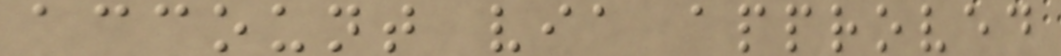account via approved
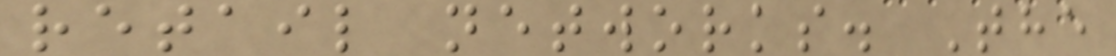retail networks. The
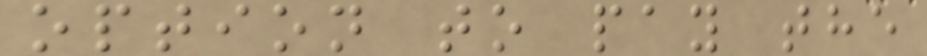option to pay the
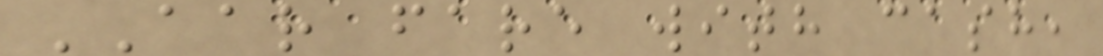AAR fare with cash,
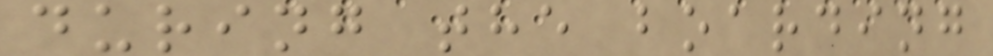during the boarding
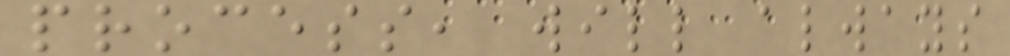process, will always
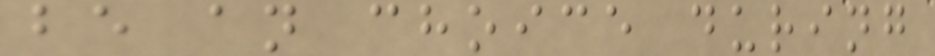be an choice during
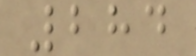284
